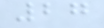27
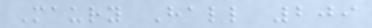Maury Hall 209
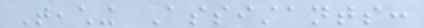Teaching Assistants:
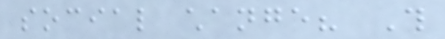social change? This
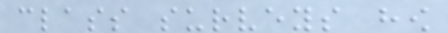class surveys how
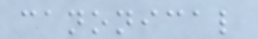canonical
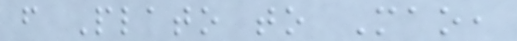from Plato to Mao,
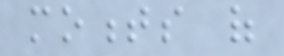moments of
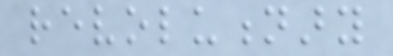revolutionary
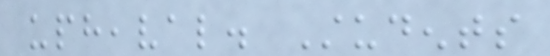upheaval. Students
